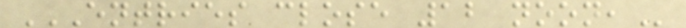ENTRIES CLOSE 12 NOON,
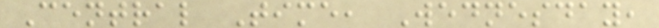Central Time, Wednesday,
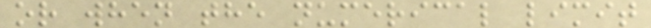or when the numerical limit
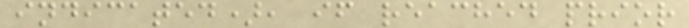indicated), if reached prior
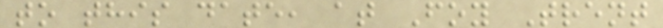to this date, at Foy Trent
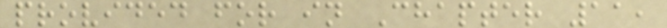provided for in Chapter 11,
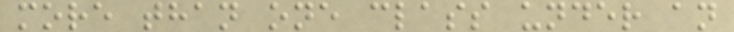more than one class under an
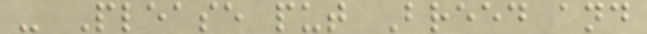- Please put Breed and
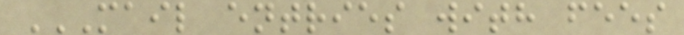MAIL ENTRIES WITH FEES
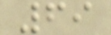69
